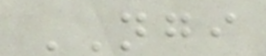NGI
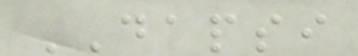DAPSI
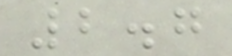2.7
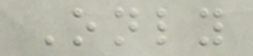Only
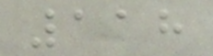118
